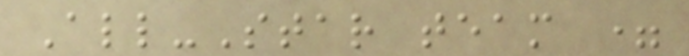All-Star team =
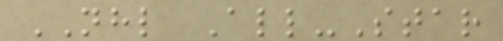NHL All-Star
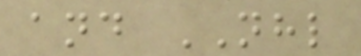and NHL
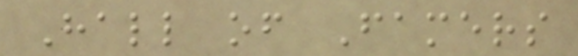Hall of Famers
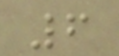6
